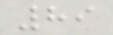89
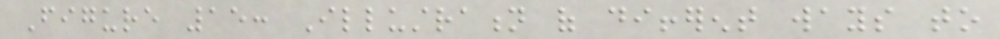Figure 15: Illustration of different ways to
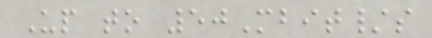Up to 50Mbit/s
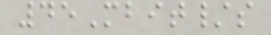45Mbit/s
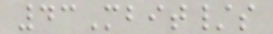43Mbit/s
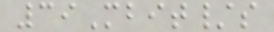39Mbit/s
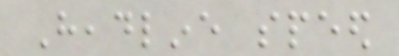Headline speed
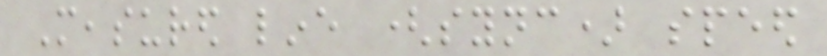Measured line (sync) speed
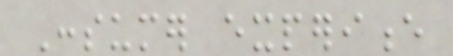Consumer experience
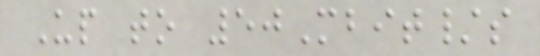Up to 50Mbit/s
